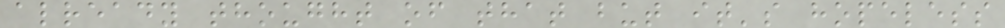already thought of that but it's hopeless
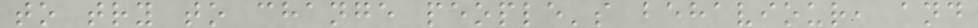to try to change people's behaviour, and
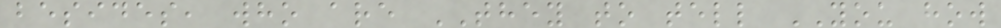besides, who are THEY to tell YOU how
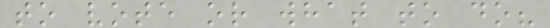to vote or what to do?
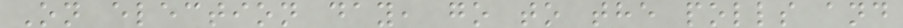On election day, go to the polls and
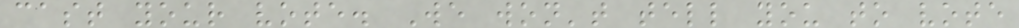cast your vote. We won't tell you to vote
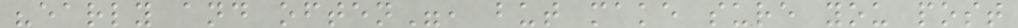"early and often", but make sure you post
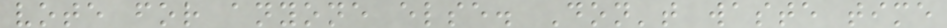vote for anyone else. Don't waste time
